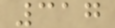317
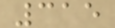315
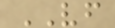VF
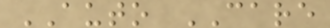AUTO CARE
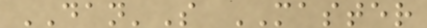DAN'S MASTER
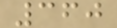360
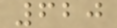620
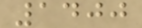1400
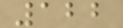122
